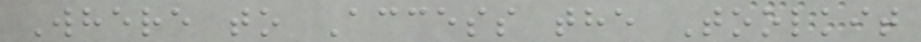Where to Access the Toolkit
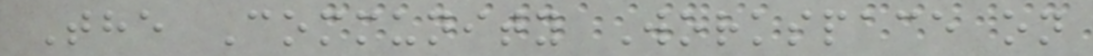The Community Workspace on
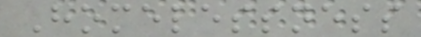Homelessness
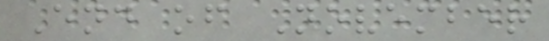End of November
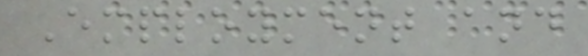Employment and
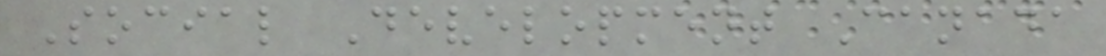Social Development Canada
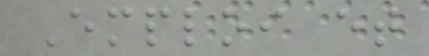Emploi et
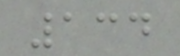134
